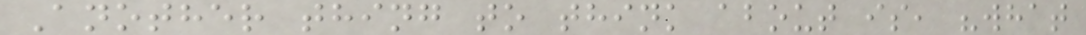Another thing to think about is, "what
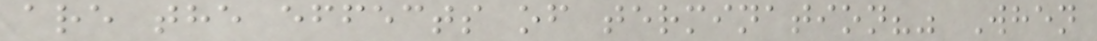are the effects of termination?" When
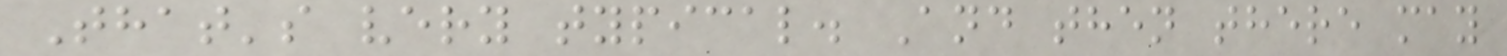That's very typical. And then there may
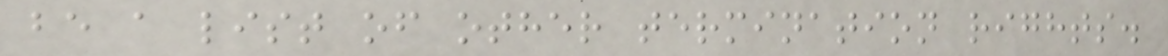be a list of other termination rights.
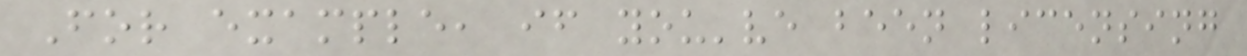For example, if you've been licensing
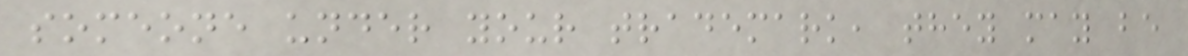someone under your trademark, they may be
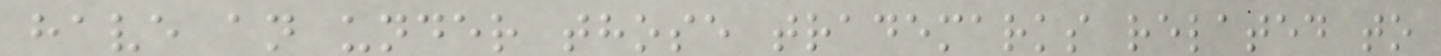have an under those trademarks related to
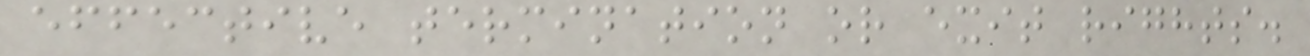effective termination or exit rights.
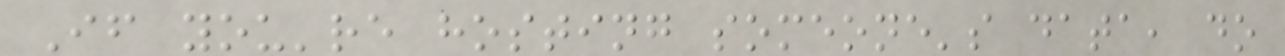If you're hosting someone's data, do
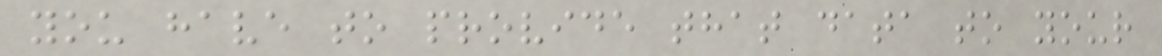you have to provide that data to your
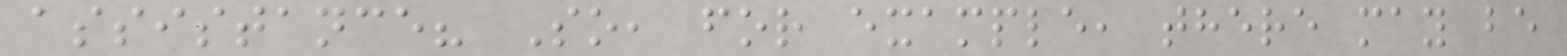assistance? So, for example, there may be
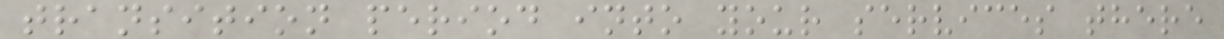transition period into your services there
